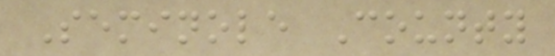Seminole County
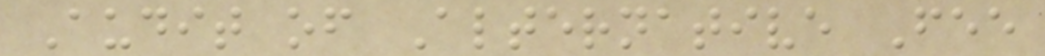Audit of Alternative Fee
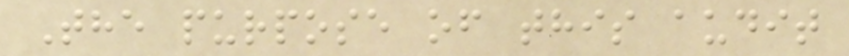The purpose of this audit
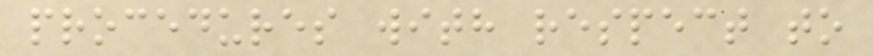procedures with respect to
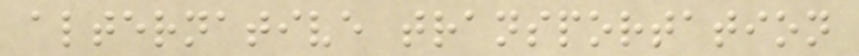alternative transportation
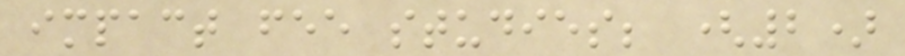impact fee studies; (2)
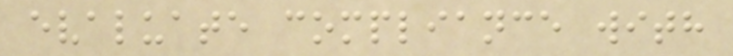evaluate compliance with
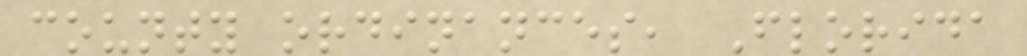county ordinances, Florida
